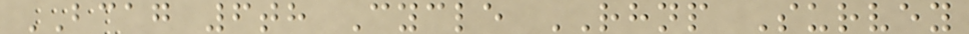BCAG 6th Cycle RHNP Survey
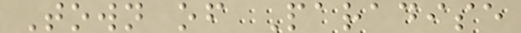Town of Paradise
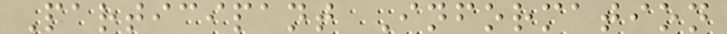Participant Information
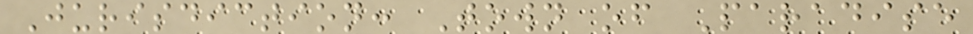Jurisdiction: Town of Paradise
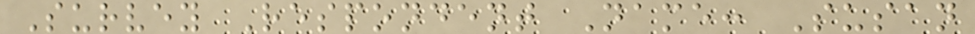Survey Respondent Name: Susan
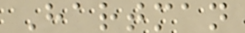Hartman
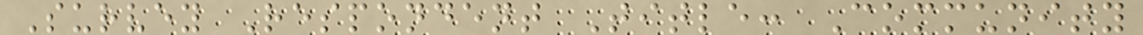Survey Respondent Title: Community
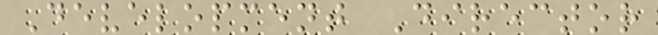Development Director
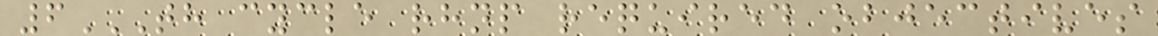6TH CYCLE RHNP REQUIRED OBJECTIVES
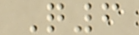Q6
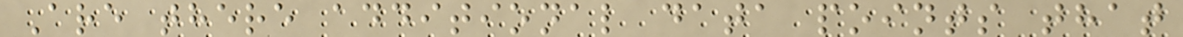Are there additional data points that
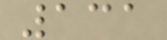131
